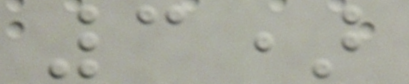3)
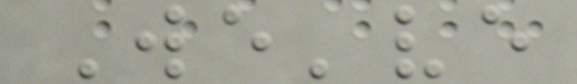We've
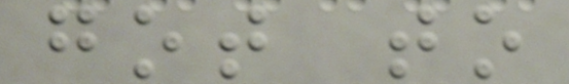got to
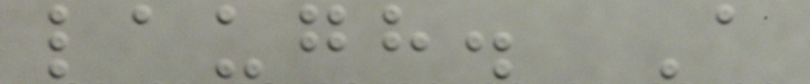laugh. A
